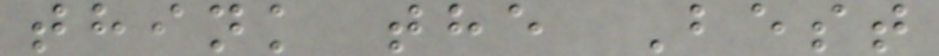think the Best
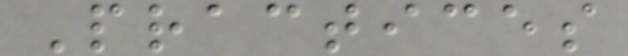Practices
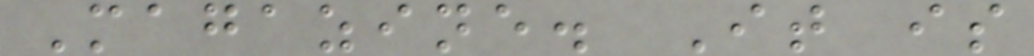Magazine. It is
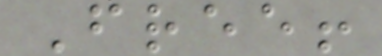Free!
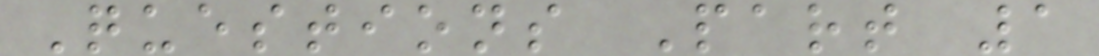Questions Part 1
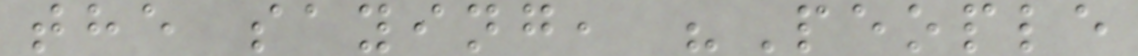the saying, "People
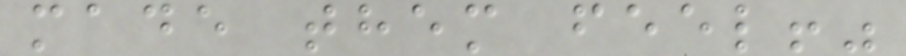made them feel!"
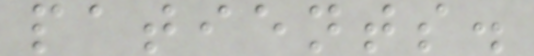patients.
